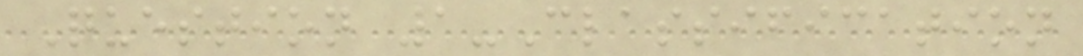Question 1-Classification
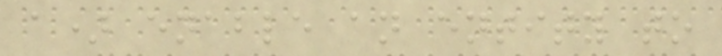a) enable an entity to
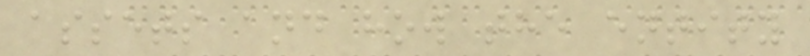assets and how the entity
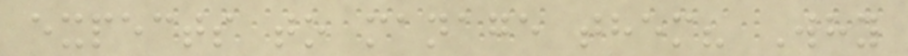expects to manage them? Why
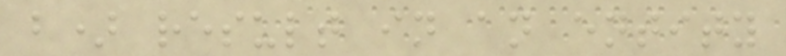b) result in an entity
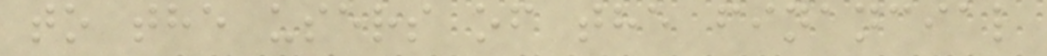to the users of the financial
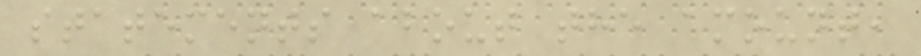statements about the amount,
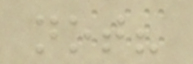not?
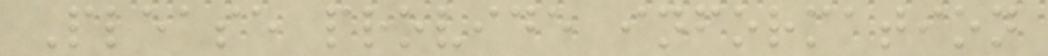Please provide information
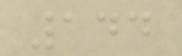144
